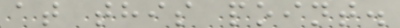at this point.
